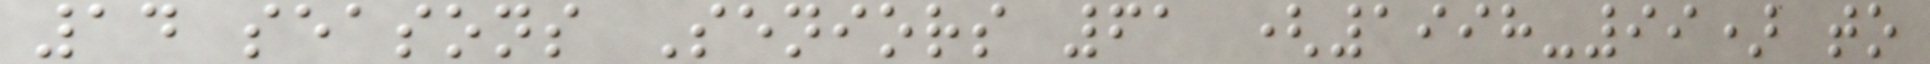14 seasons Seniors 61 (1998-99) to
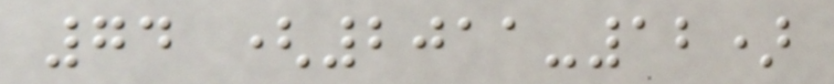74 (2011-12)
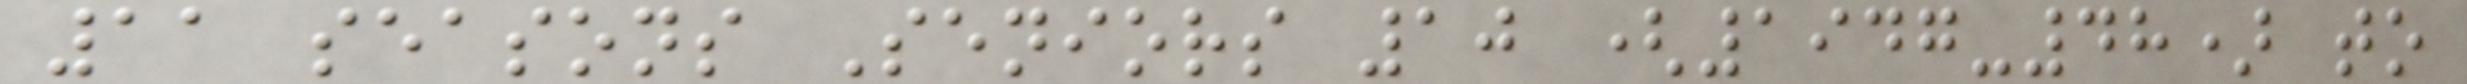11 seasons Seniors 10 (1947-48) to
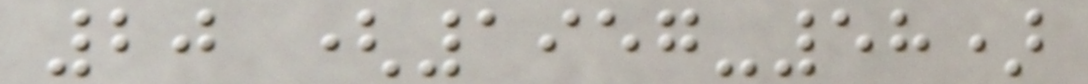20 (1957-58)
